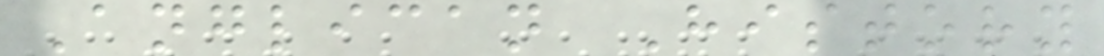Anglican History
